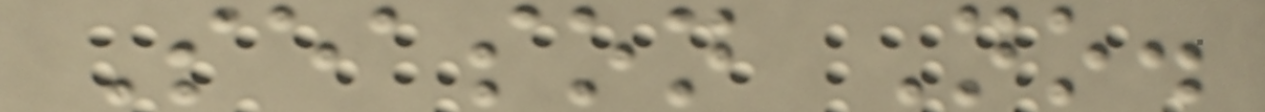Season No.
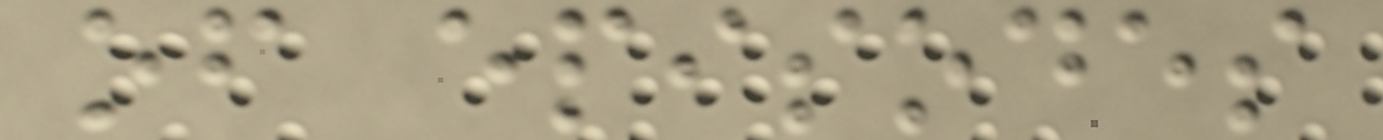of episodes
